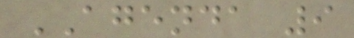AGENDA 9
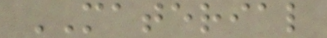MATERIAL
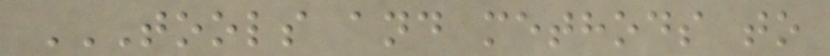TOOLS AND METHODS TO
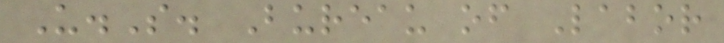U.S. Bureau of Labor
